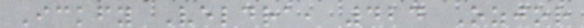Ickfy Veldra, 424 Ozjor
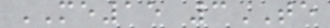ME15 3TE
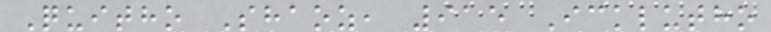Quitho Shaoz, 915 Icklutho
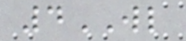4WL
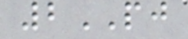2PJ
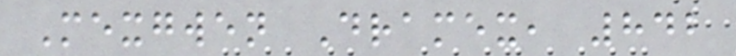Mexgwen Dramex, 842
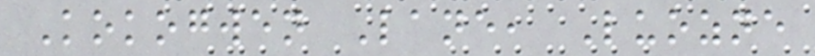Kokogwen Lane, Luozne
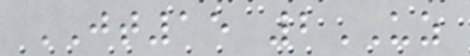JT15 2UZ
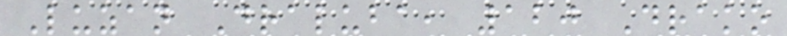Luzan Draluba, 120 Drako
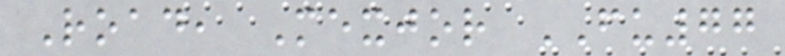Road, Mexjor FU77
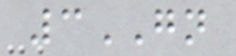3GN
